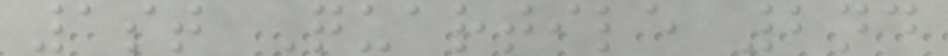1st Quartile 2nd
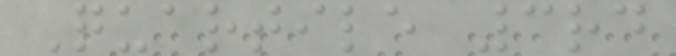Quartile 3rd
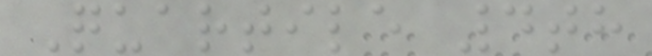Quartile 4th
